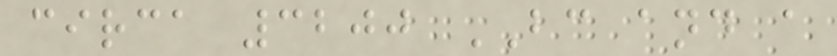circa 3200 BC and a
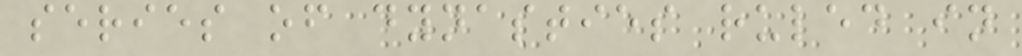series of dynasties ruled in
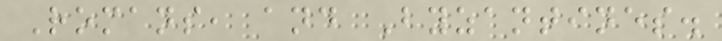Romans, and Byzantines.
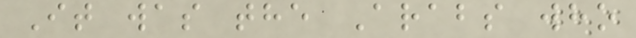It was the Arabs who
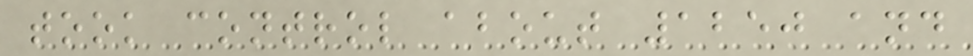took control about 1250 and
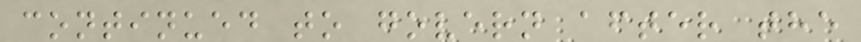continued to govern after the
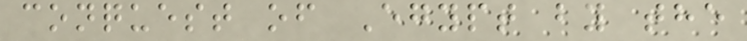conquest of Egypt by the
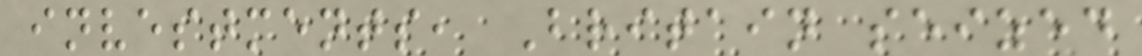investments, Britain seized
